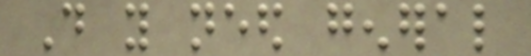Do you need general
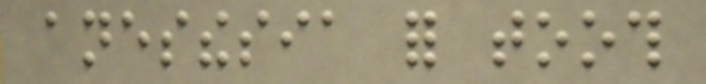anesthesia for tooth
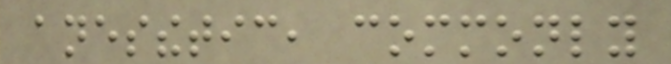anesthetic, commonly
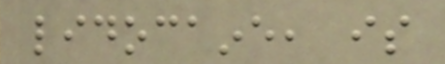lidocaine, is
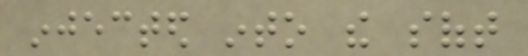injected into the soft
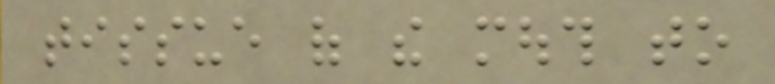tissue of the mouth to
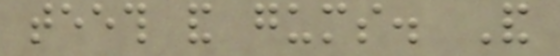teeth and gums. And
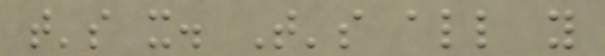that's it. That's all you
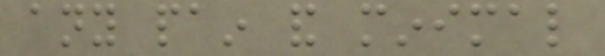any pain and minimal
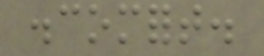discomfort.
